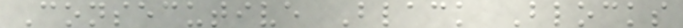Consecutive Black Blocks
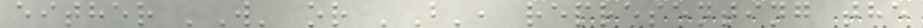either 'W' or 'B', representing the
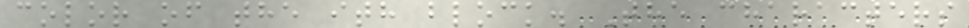color of the ith block. The characters
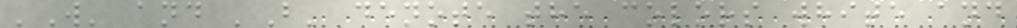'W' and 'B' denote the colors white and
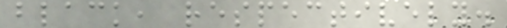black, respectively.
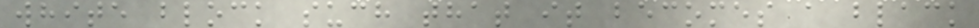white block such that it becomes a black
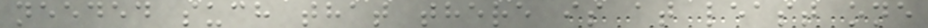needed such that there is at least one
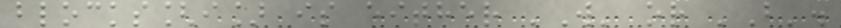blocks[i] is either 'W' or 'B'.
